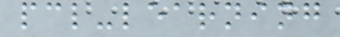pcl-learning
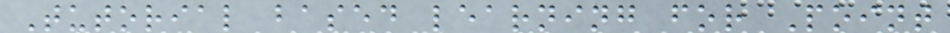Tutorial based learning for Point
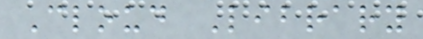Cloud Library
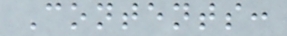Contents:
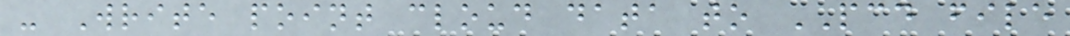- Write point cloud data to PCD file
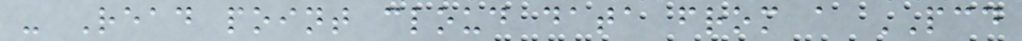- Read point cloud data from a PCD
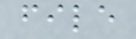file
